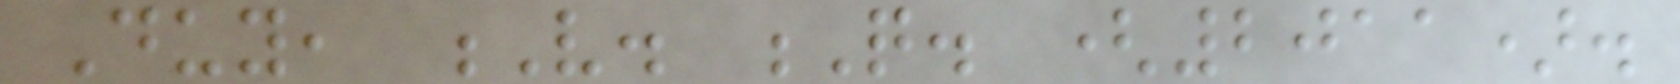Duy, V. Q. (2011).
